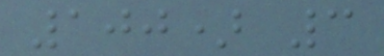100) 3
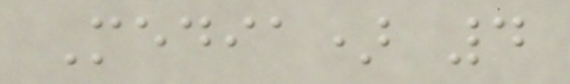Media) 4
